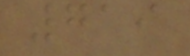719
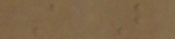A B
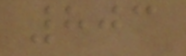803
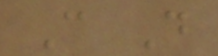C D
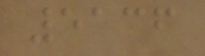5136
